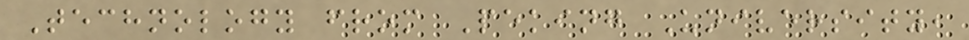Technology from Peking University,
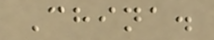China.
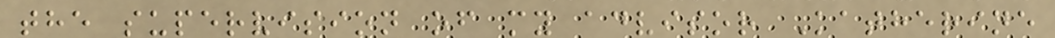the supervision of my advisor Katherine
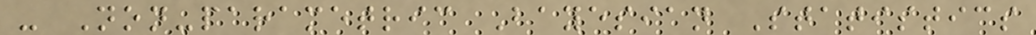- Non-parametric Bayesian Statistics
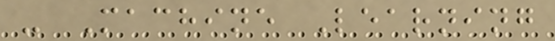- Machine Learning
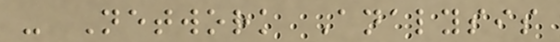- Network Analysis
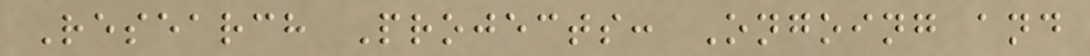Research Projects: Ongoing and
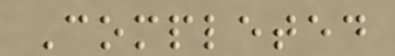Completed
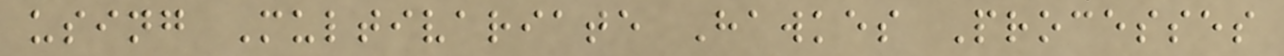using Multivariate Hawkes Processes
